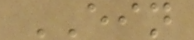EIN
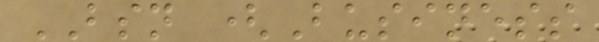BSN (Business
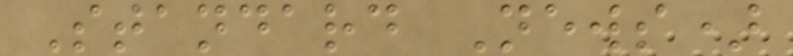Standard News)
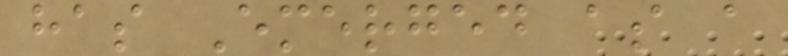has Emerged as a
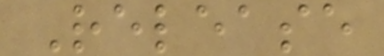Release
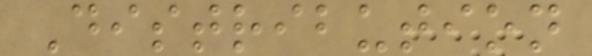Distribution
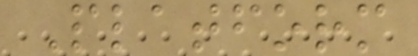Platform
